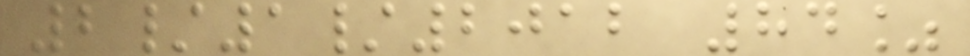2/1/2012 84%
